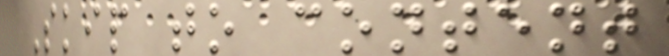Skip to content
